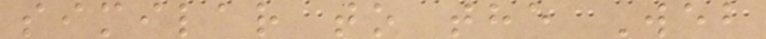similar to the Web
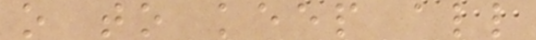o to keep all
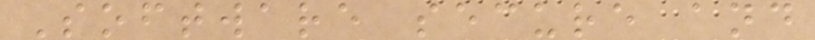Software secure and
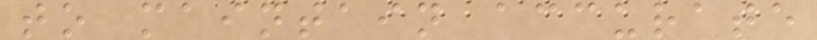to maintain accurate
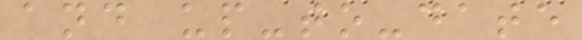and up-to-date
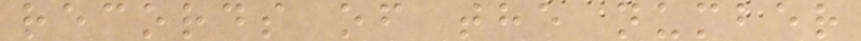records of the number
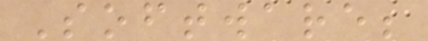Software;
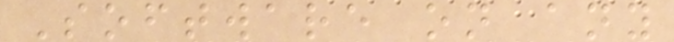Software on any
